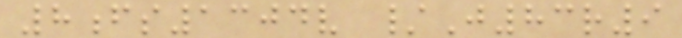8fs1304v /J83r9
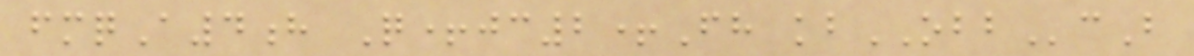fmqA4h Q+jc2+Fh kbOBBcB
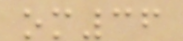om36
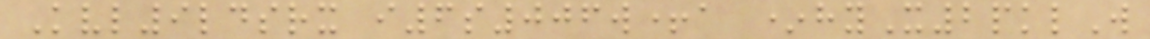Kvl9ldsrx i6s006w+a *hyX2pklW
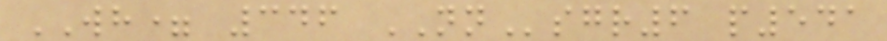WH= 346 NNsgr6 p541
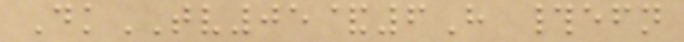DkTV05&6H #efn
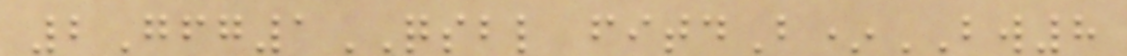2Gfg1QSBL fitdB*BW8
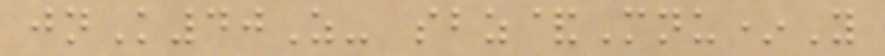jnK40Z- sbz&Mnu*Y
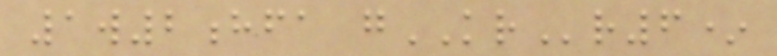1w2hfa gKRr6*
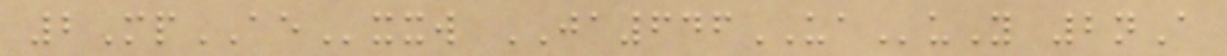2MpAExxw JA646UAuY 2nA
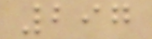297
